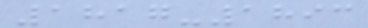1817-1893
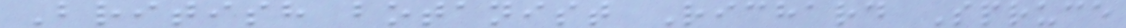British botanist Richard Spruce
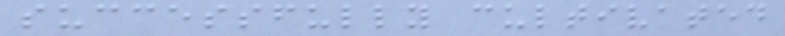successfully cultivated
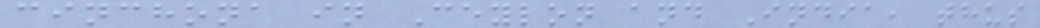cinchona in Ceylon and India, thus
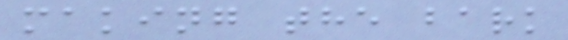making the bark
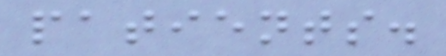patients.
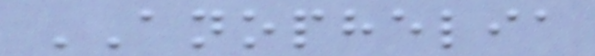ANOPHELIA
